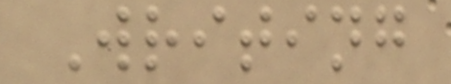Writing
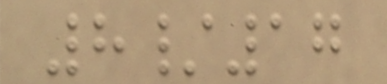8/17
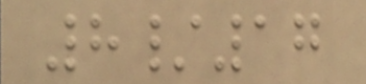8/17
